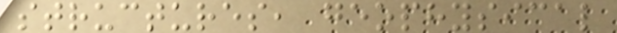structures, geophysical
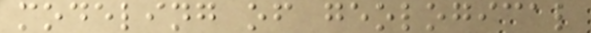modeling of geological
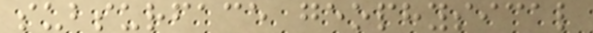subsurface geophysical
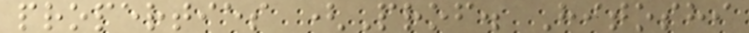properties (Prof. Hitoshi
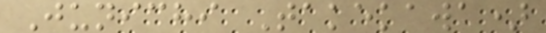Junichi Takekawa)
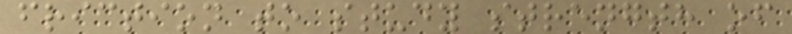friction to study strength of
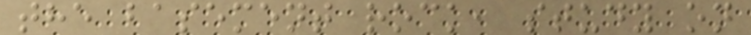the basement rock, study on
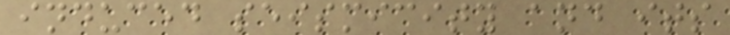induced seismicity and its
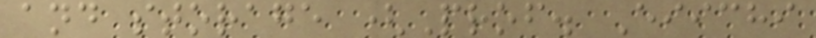and storage (Prof. Eiichi
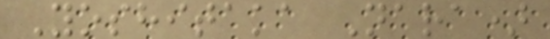Yoshitaka Nara)
